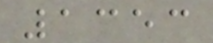1353
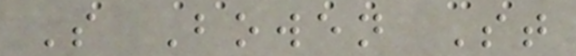S Bowen St
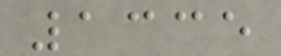1335
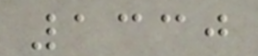1330
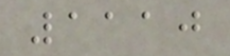1110
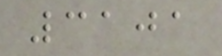3101
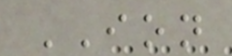ION
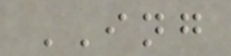ING
